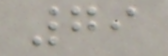79
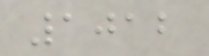1012
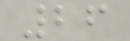26
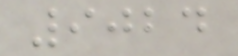9024
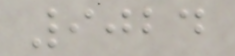9024
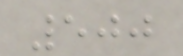500
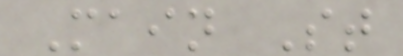Main St
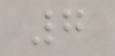7
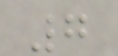7
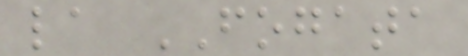la FOGATA
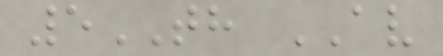5TH AV
